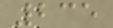235
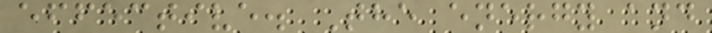effective. The energy and
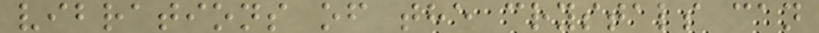vibrations of the crystals can
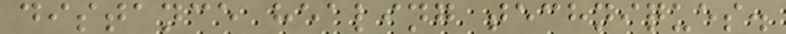distance healing techniques.
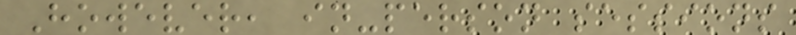However, in-person sessions
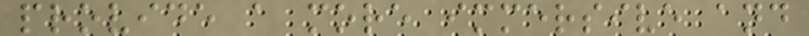provide a more immersive and
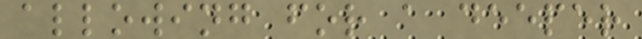allowing for a deeper
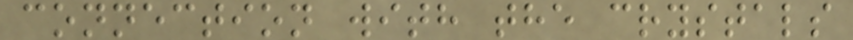connection with the crystals
